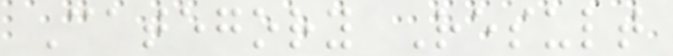Category Result
